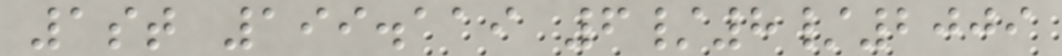1st 199.119 6/8/2009
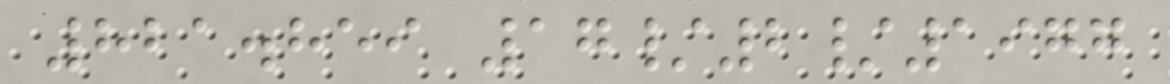821.859 17/2/1977
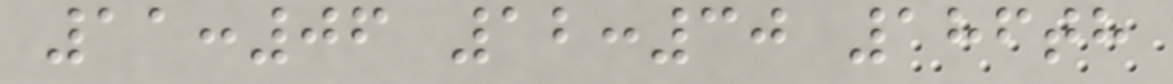11:06 12:30 186th
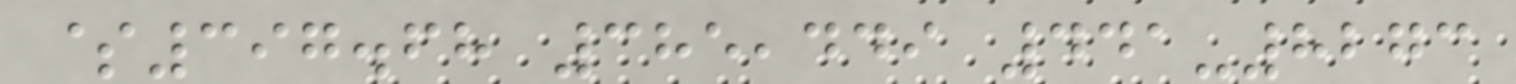$397.68 385,449 441-8273
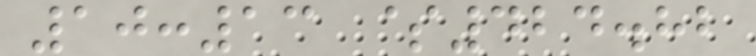10:13 $424.82
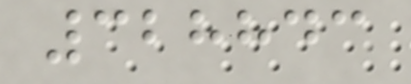328843
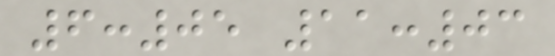6:05 11:03
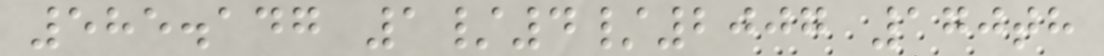585.147 1/4/2007 170th
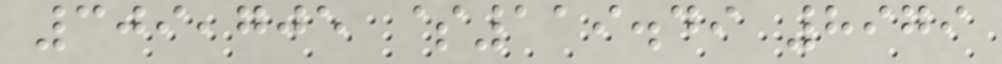309,705 $119.49 8979
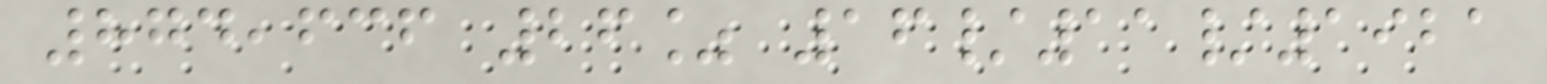874,636 26% 16/11/1921
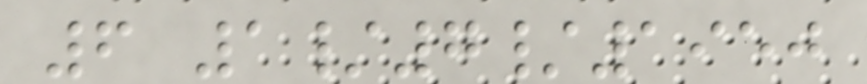6 1/7/1950
